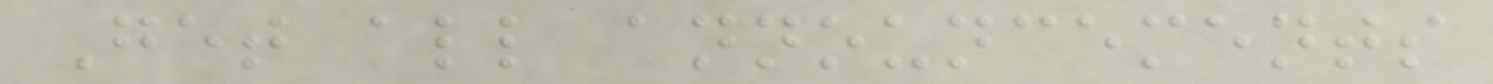Get all announcements
